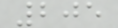205
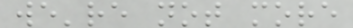we're not more
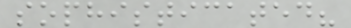sophisticated?
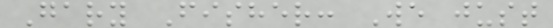Gary Fisher: We just
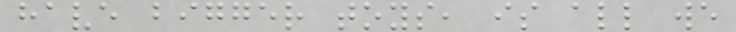have bigger toys, is all we
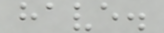have.
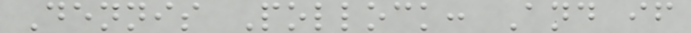Dennis Pollock: And if
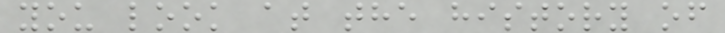you look at the history of
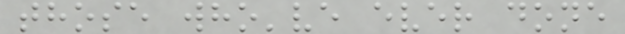those who've ever done
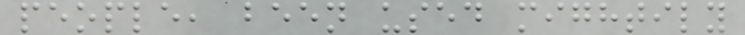people, been used mightily
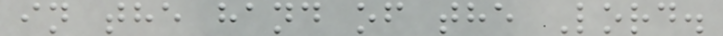in the hand of the Lord.
